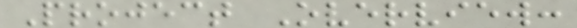Project Overview:
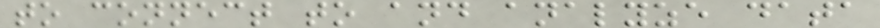to connect to and analyze data
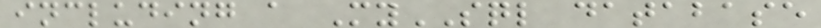including a MySQL database
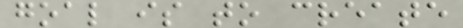goal is to create
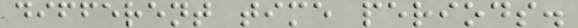different time periods.
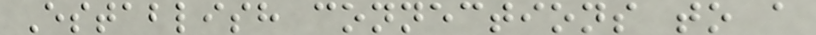Establish connections to a
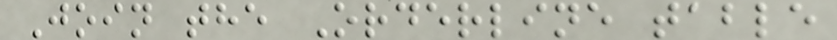Join the Orderline table
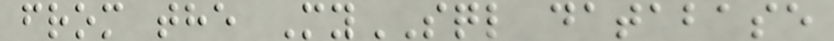from the MySQL database
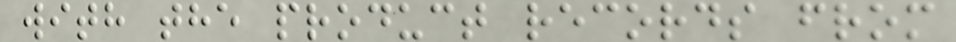with the product records from
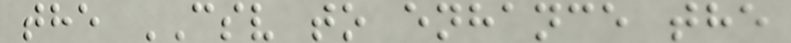the CSV to enhance the
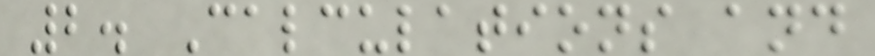2. Calculations and
